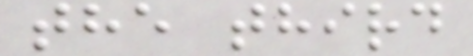the third
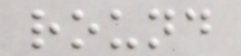round
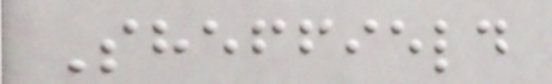Sheffield
